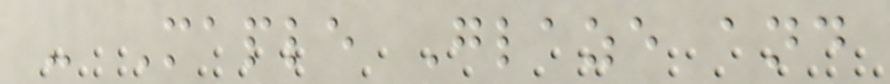- Maple Glaze and
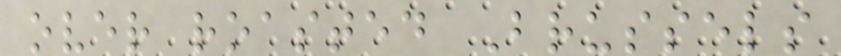over roasted Brussels
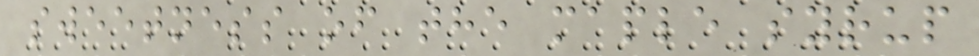sweetness of the maple syrup
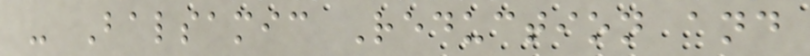- Balsamic Reduction and
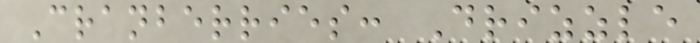Cranberries: Drizzle
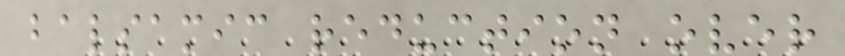balsamic reduction over
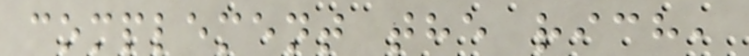complement the rich,
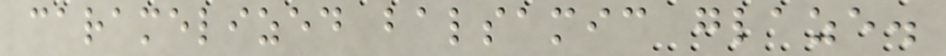caramelized balsamic glaze.
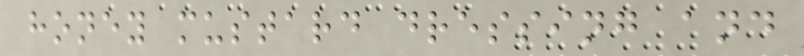honey mustard dressing and
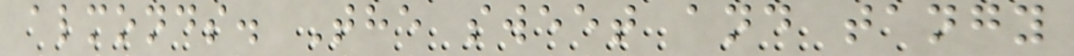almonds. The sweet and tangy
